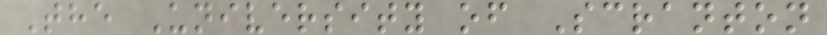The University of Scranton
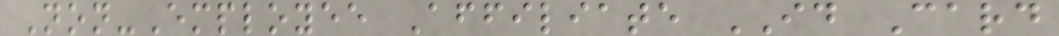Non-Employee Affiliate ID Card
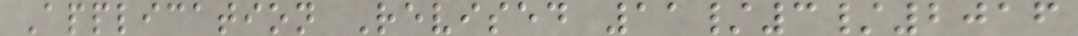Application Revised 11/3/2016
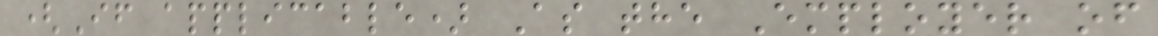(If applicable) As the Employer of
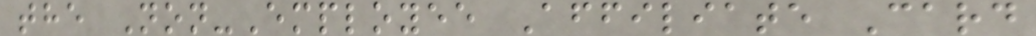the Non-Employee Affiliate Card
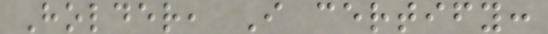Holder, I certify:
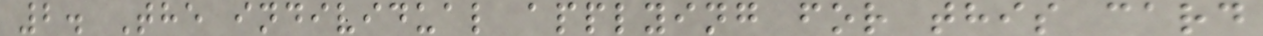2. The individual applying for this card
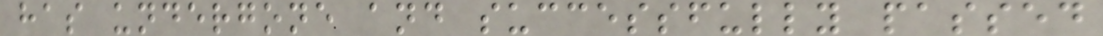has undergone and successfully passed
